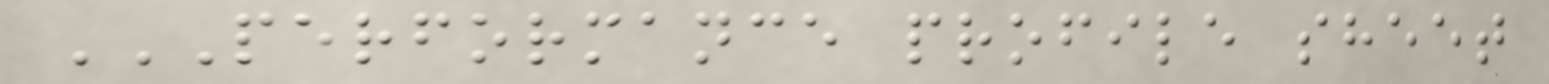PERFORMANCE PROFILE SHEET
